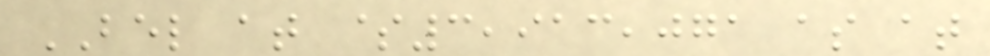BEL at $3,913,071 as at
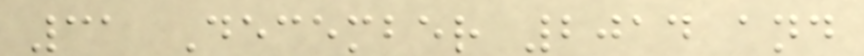31 December 2014 and
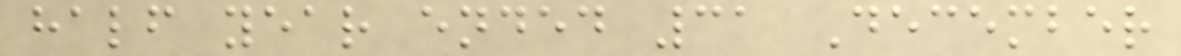half year ended 31 December
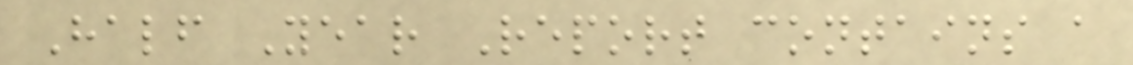Half Year Report contains a
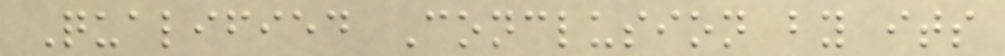Qualified Conclusion by its
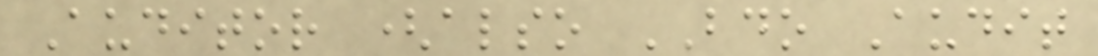Auditor (also BDO Audit
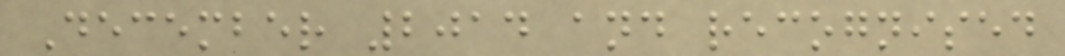December 2014 and recognised
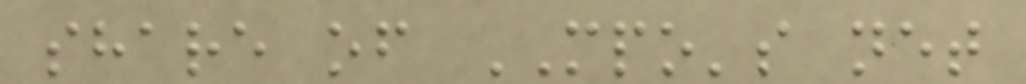share of MPO's net
